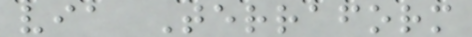via Terraform
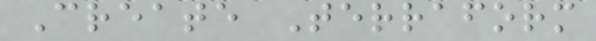Create Terraform
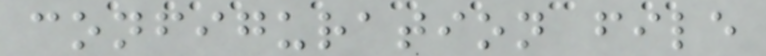configuration file
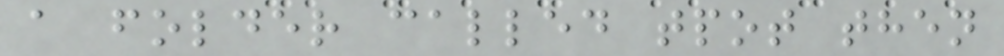a folder called tpot then
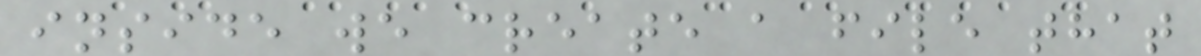inside we create a file that
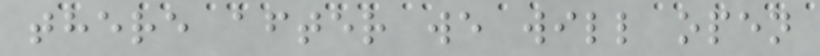there after we will open
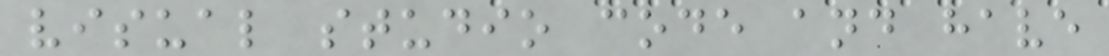visual studio code and have
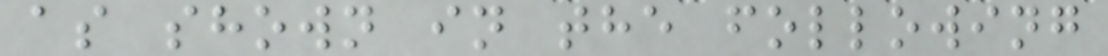as shown in the following
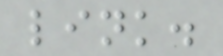link.
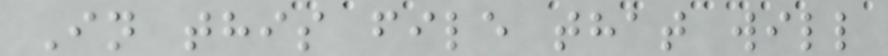In this file that will
